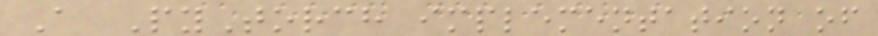A PyTorch implementation of
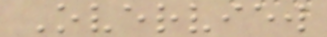Overview
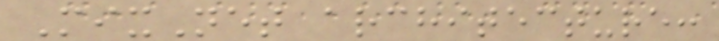MixNet architecture:
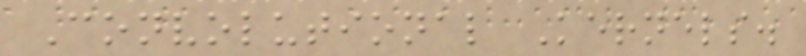Convolutional Kernels.
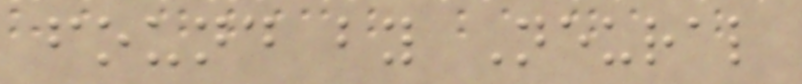found by Neural
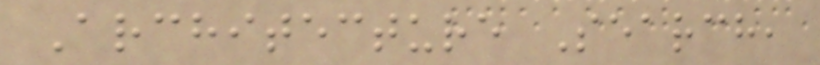Architecture Search,
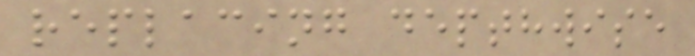replacing depthwise
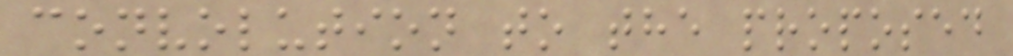convolution to the proposed
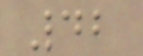42
